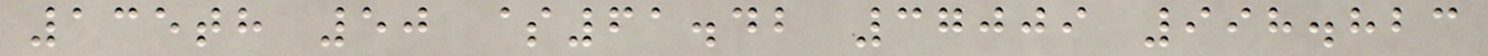135th 50 $61.42 37009 998.823
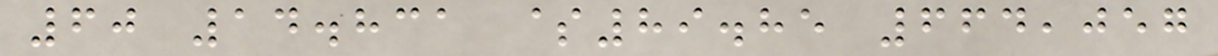60 14.831 $89.85 664,057
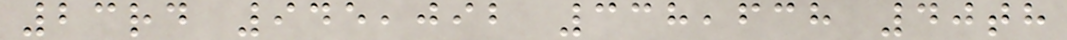23rd 945,092 338,638 40th
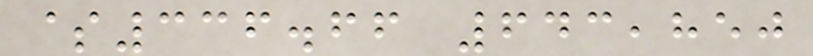$336.66 643,850
